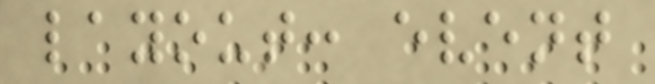layout: event
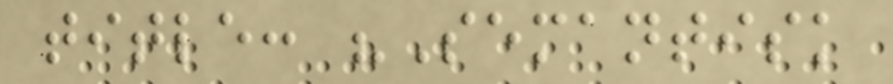title: "Semantisk
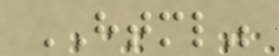HTML"
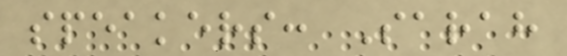speakers: Sarah
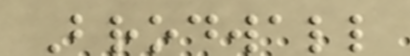Brodwall
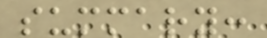summary:
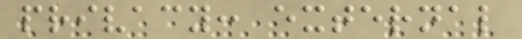privacy: external
